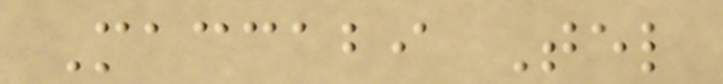Maccabi Tel
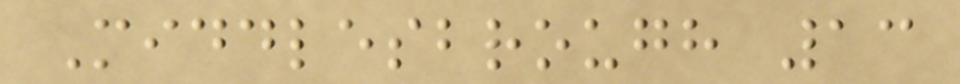Middlesbrough 13
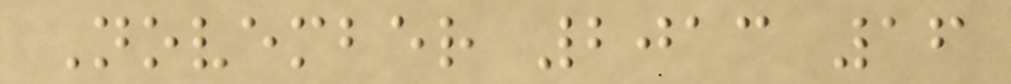November 2013 16
